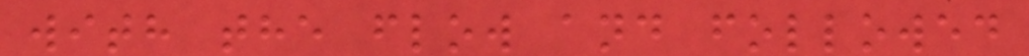with the flow and followed
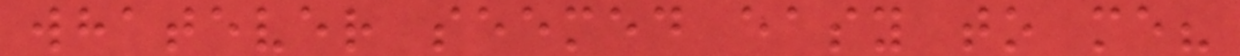whatever seemed easy to me?
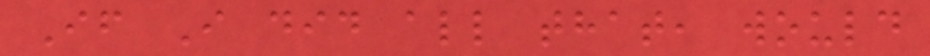If I did all that, would
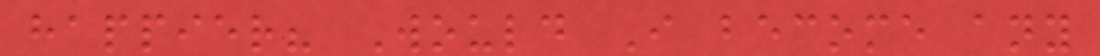happier? Would I become any
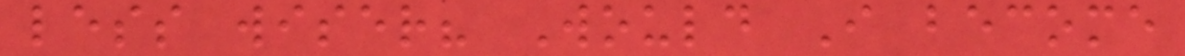less wiser? Would I become
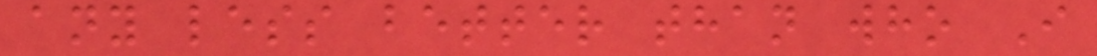any less better than who I
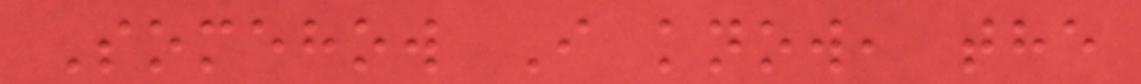Somehow I know, the
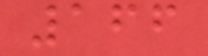166
